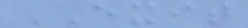EXIT
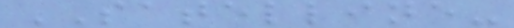SATELLINE-
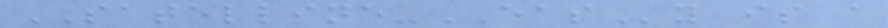SATELLINE-EASy is a
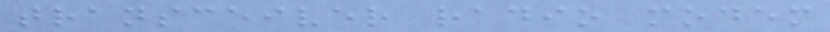transceiver radio modem
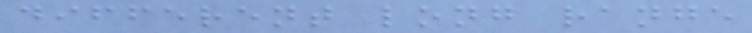different long range
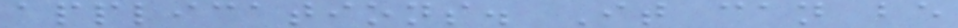applications. It can be
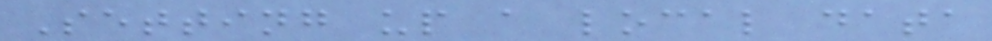Setting up a local data
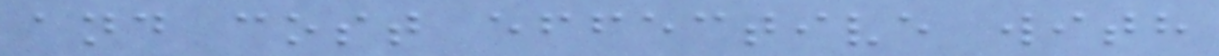and cost effective with
